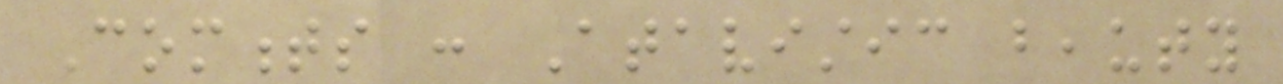Comments : Atavistic beauty
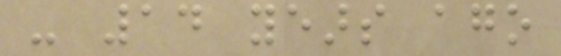- 14 years ago
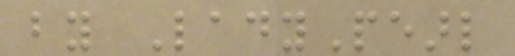by LadyPearl
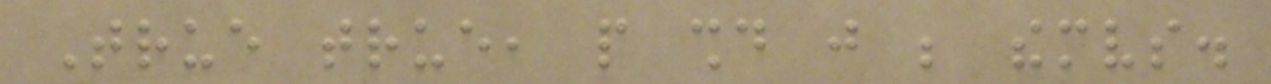True true, people should just be themselves.
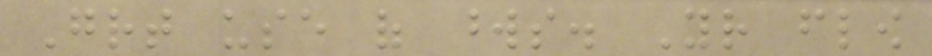Great use of words. Your flow
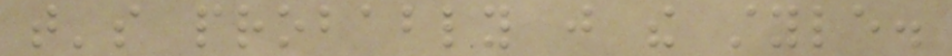that's probably just the style.
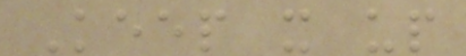Keep it up
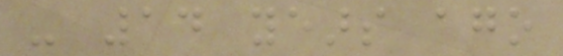- 14 years ago
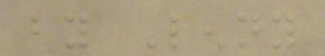by Lenny
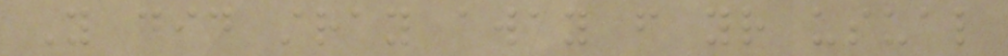You did stray away from your usual
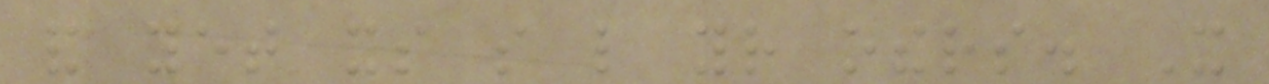and yet its so like your others. It
